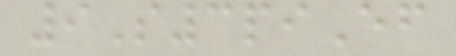9S3piEf
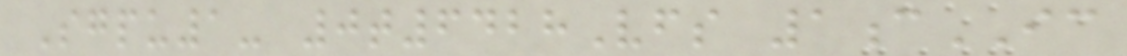Sgpu1- 0t6428Vfs 1cIC
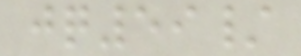jq59/
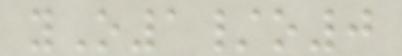yO1/o0
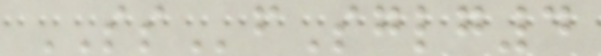SSfSglg4
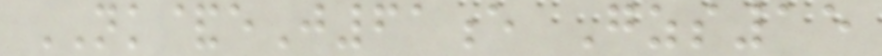NK&eJ61e Gzs15
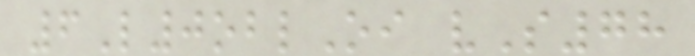6L0oblOi vS78
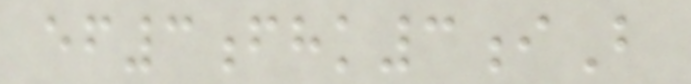ef3fhk3iB
